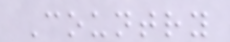Country
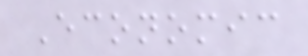Economic
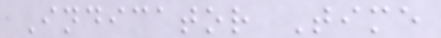Indicator Time
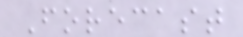Forecast
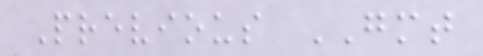Previous GMT
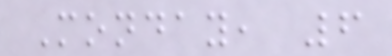Monday, 6
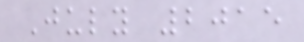July 2015
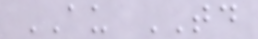AU TD
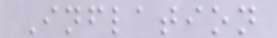Inflation
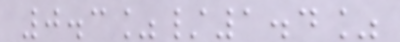0.3%/1.4%
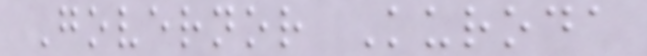Governor Kuroda
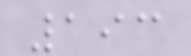193
